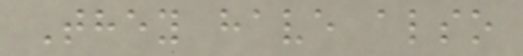They have also
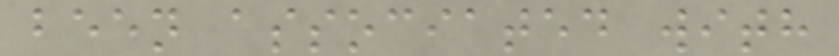been associated with
